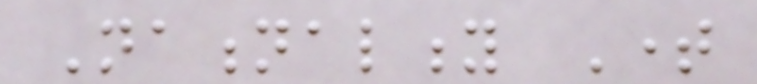Nationality Time
